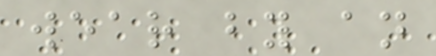wear by an
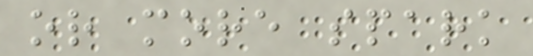or more spark
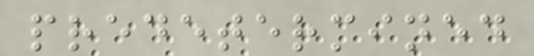predetermined
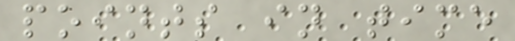points in time
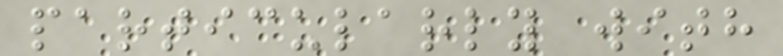particularly with
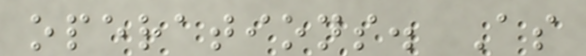operations. As
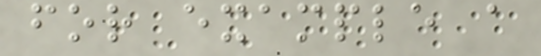for example a
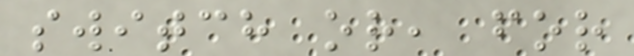switch or, for
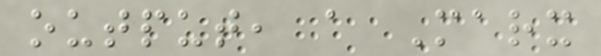output, a Marx
